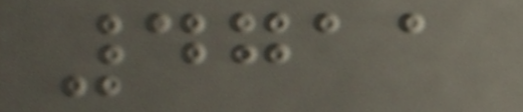4711
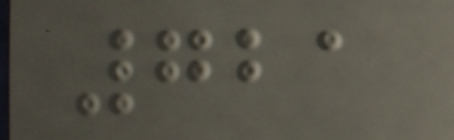721
